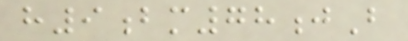h9bm78jB
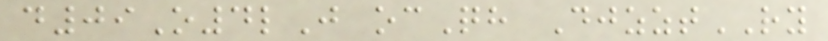d09O4lJ ocQh DjzztRY
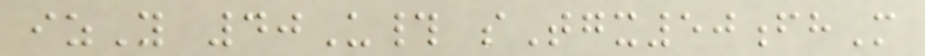izY 40U# sTgx50fhM
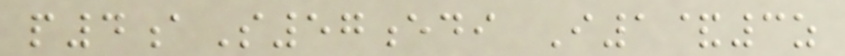p4aS57edi I1&3z
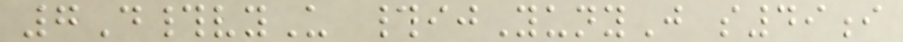7D#vyU #ijYunyJ s49i
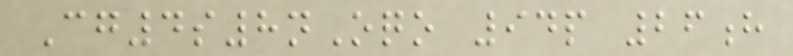Cg4s8nOqo 94p 26h
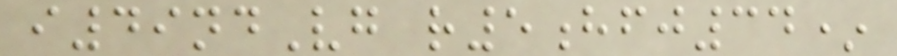i49ndVg r5hfj34*
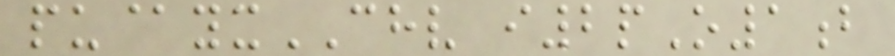pu@yxCHV i2pO1b
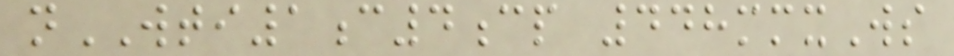nWTI1c4cp 448mmxWs
